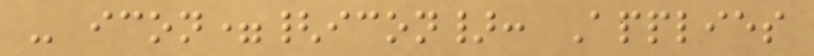- icon={icon}: Applies
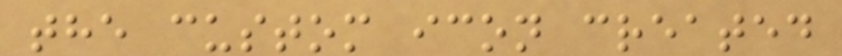the custom icon created
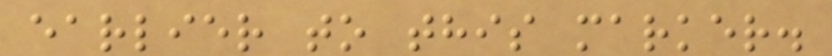earlier to this marker.
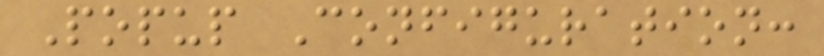Popup Configuration:
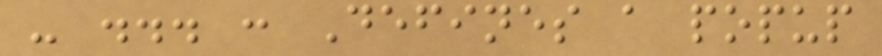- ... : Defines a popup
